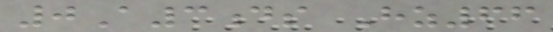0A3ds Hz66
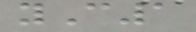yC1
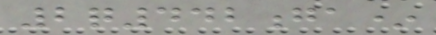2q442ga*
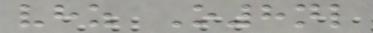vhz O8nl
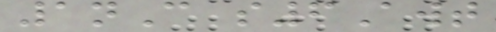1nC s6Awt
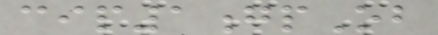cip1gpOb
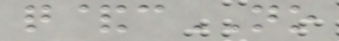q&cNO
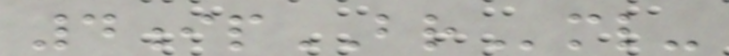4ipBRml-
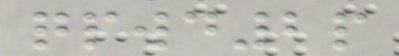qpwd2p
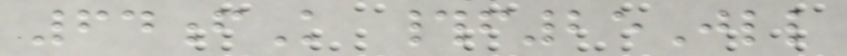64fK #f25Jll
